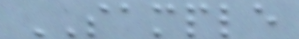SAMPLE
